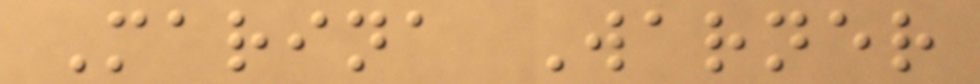Marina Warner
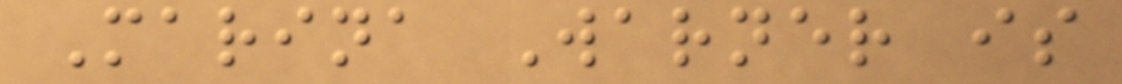Marina Warner is
